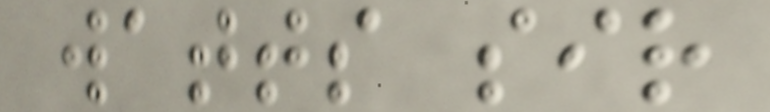watts sir
